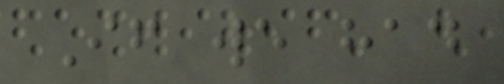If we had
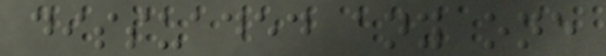dissuaded any one
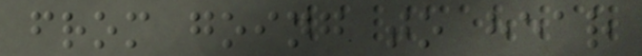from going to hear
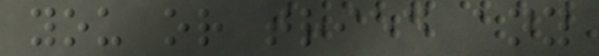you or tried any
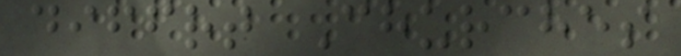diffrt Churches
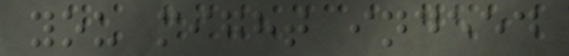you might indeed
